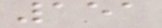151
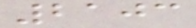2103
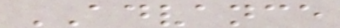ADVANCE
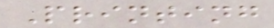Printing
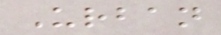Urban
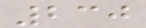230
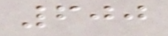600
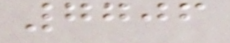7706
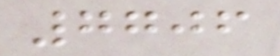7706
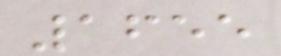1655
